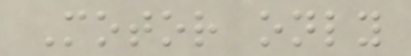Motor only
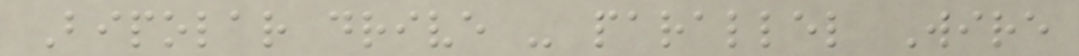Bipolar drive - parallel Wire
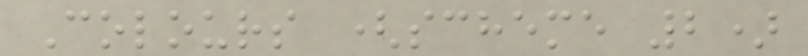Colours (scheme 2)
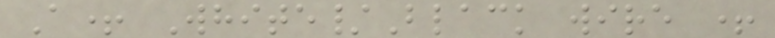A+ White/Black wire +
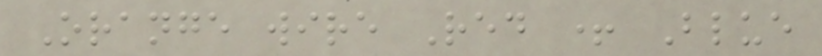Orange wire Red + Blue
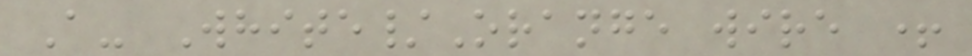A- White/Orange wire +
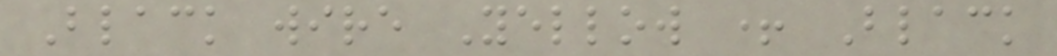Black wire Yellow + Black
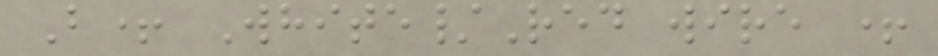B+ White/Red wire +
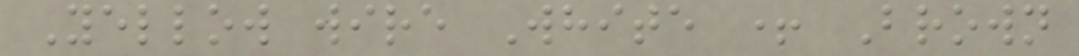Yellow wire White + Brown
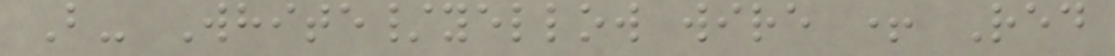B- White/yellow wire + Red
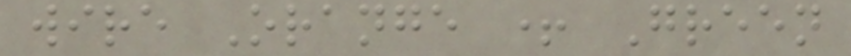wire Orange + Green
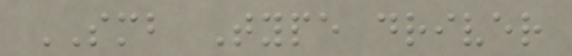SMB Type driver
